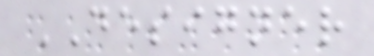DESIGNER
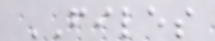FILES
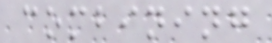combining
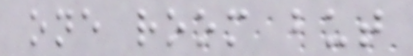one room but
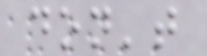don't
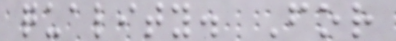quality. For
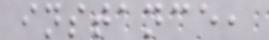instance,
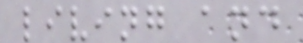living and
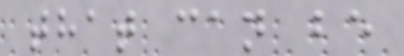that can be
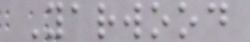Yarwood
